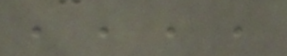, , , ,
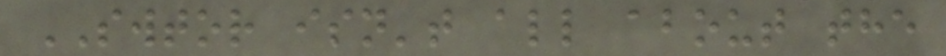SWTOR isn't all about the
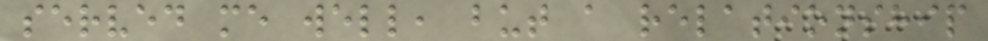served me well, but a relationship
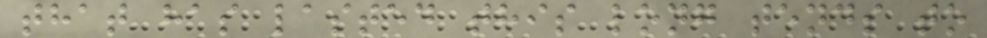that has lasted this long tends to
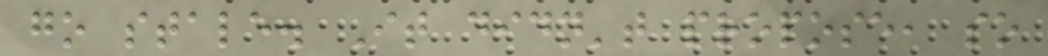go stale. It didn't propose, so
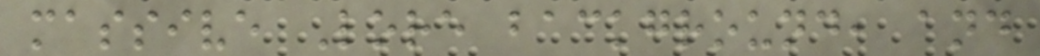massive Lore background, and
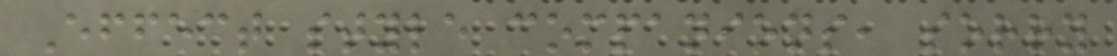Effect style companions, sorry
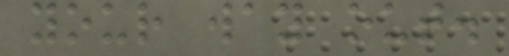your way out.
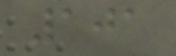101
